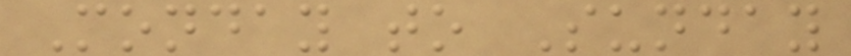Monday to Sunday
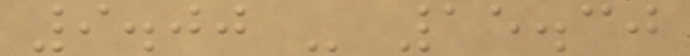9.00 - 15.30
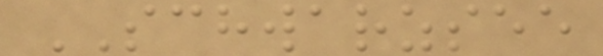SCHWARZSEE
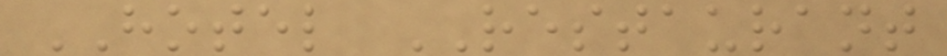HOTEL RESTAURANT
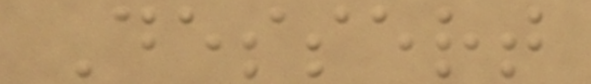Dessert
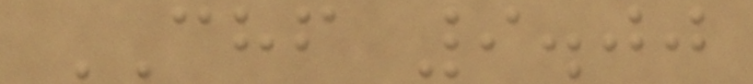CHF 9.00
